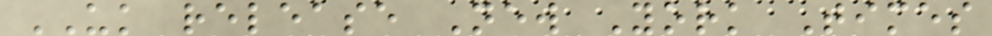UK release New York Times
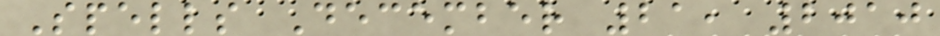Spells December 21, 2010
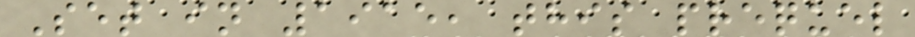Set in 1915, this prequel
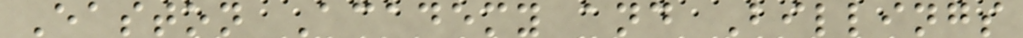Easton Academy and Billings
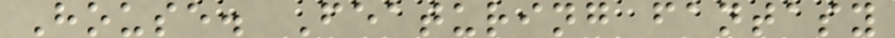House. Featuring fantasy
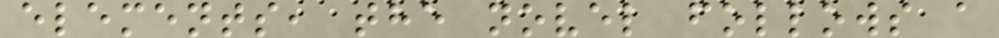elements, the novel follows a
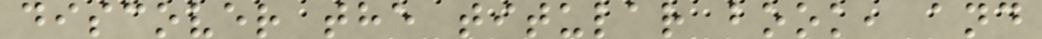discover the titular book, and
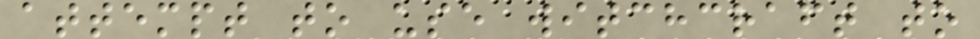attempt to use witchcraft to
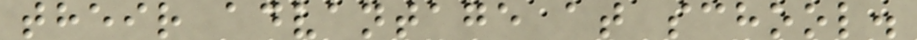their advantage at school.
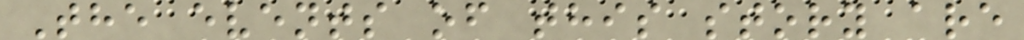The events of this story are
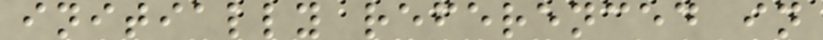initially referenced in
